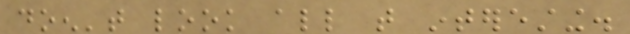doen't look all that interesting.
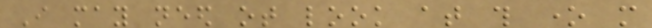I may need ot look at this one more
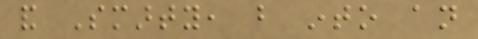and Smarty, but into an
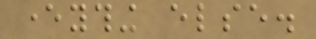everything else.
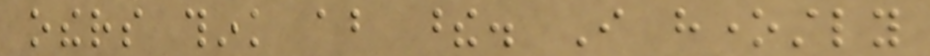others think about these. I honestly
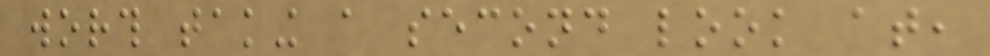worth taking a second look at,
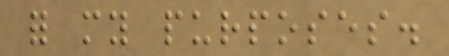for my purposes.
